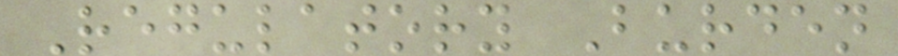Regulatory Burden
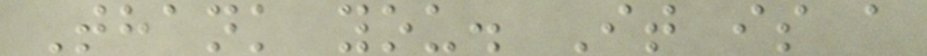Thank you. It is a
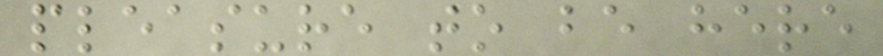pleasure to be here
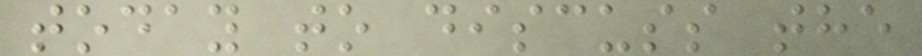today to discuss the
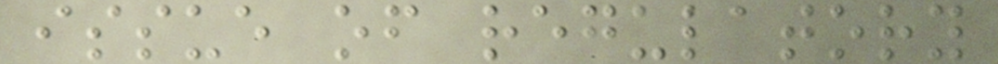issue of regulatory
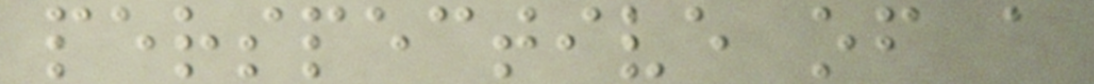perspective of a
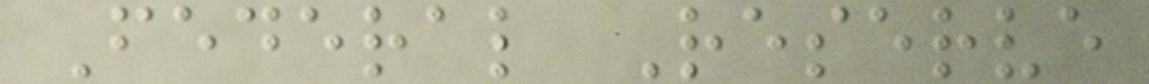Federal Reserve
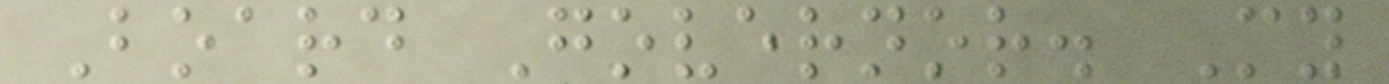Board Governor. My
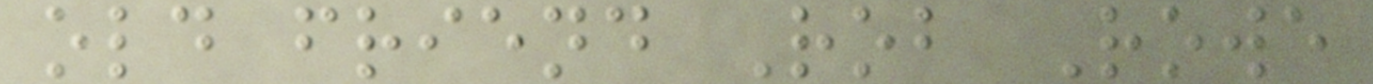old friend Rob Rowe
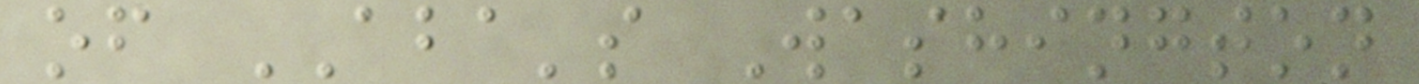of ABA's Washington
